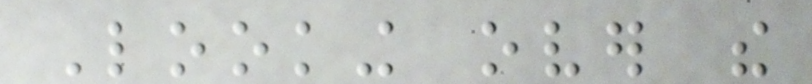Looking over the
